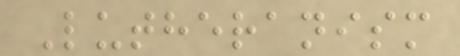Lutheranism
